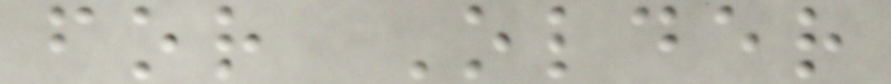for Older
